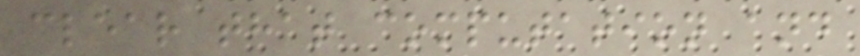clear that computation and
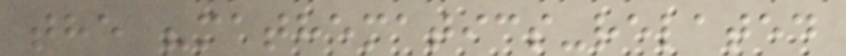the "mathematics-related
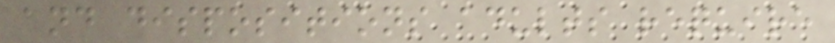and dispositions adults require
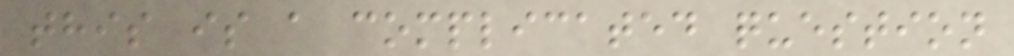this is a complicated question
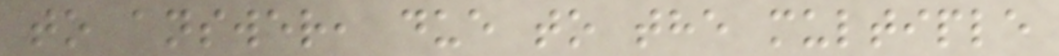to answer, due to the multiple
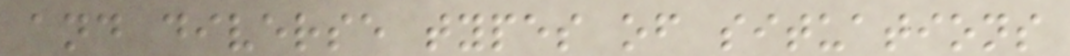and diverse types of situations
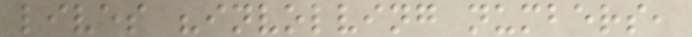lives "involving numbers,
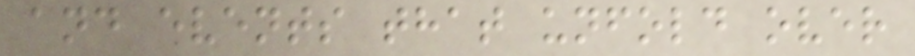and events that unfold over
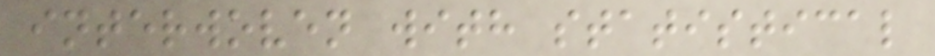interwoven with statistical
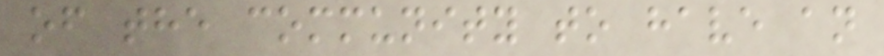of the community to have an
